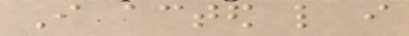I acted like i
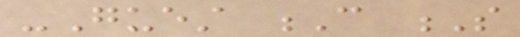-Guest C S
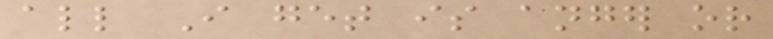all I get is anger or
